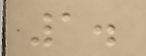1.
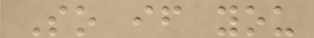So if you
